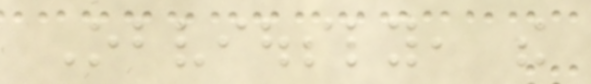Obviously, the
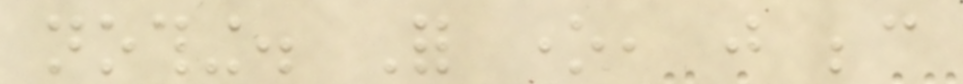nothing. For one, just because
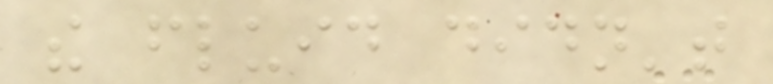the fluid didn't
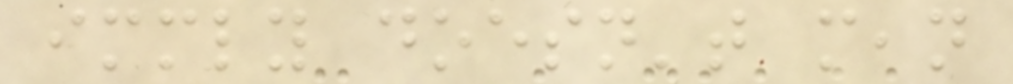immediately doesn't mean
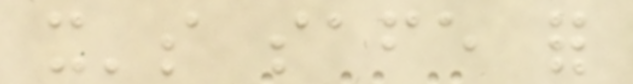it's safe for
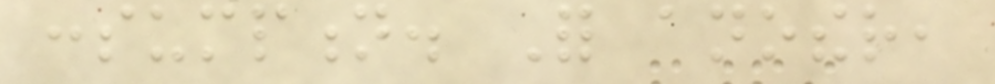consumption. For another,
